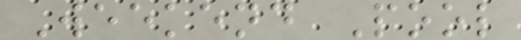Weekend Pool
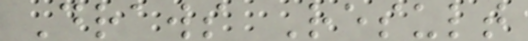Draws Result
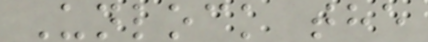Unlock the
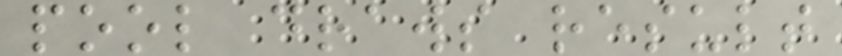pool draws result
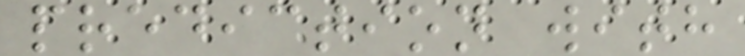prediction with
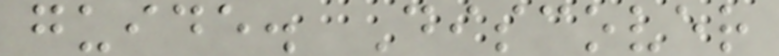guide. Discover
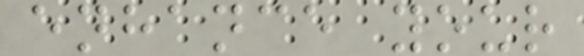enhance your
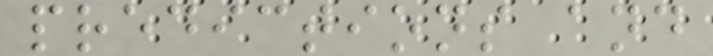predictions and
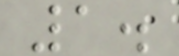1.
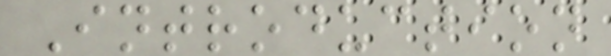Introduction
